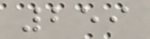259
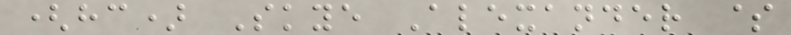(hc) Skye Alexander $
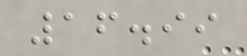16.99
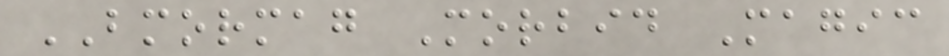BMORMAG Morbid Magic
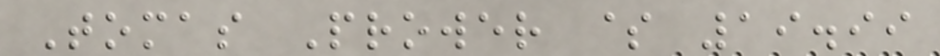Tomas Prower $ 19.99
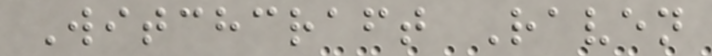Witchcraft Raven
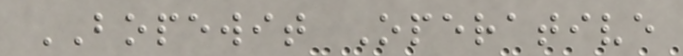BOPEWIT Operative
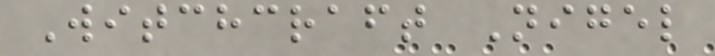Witchcraft Nigel
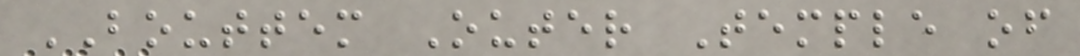BOUTTEM Outer Temple of
